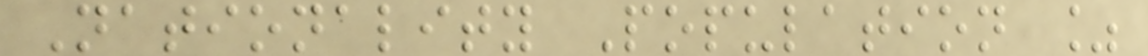Nationality Population %
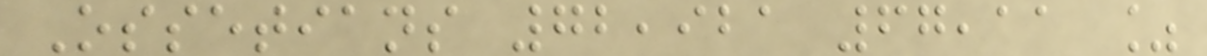Ossetians 72,921 67,11 %
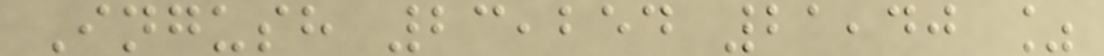Ingush 23,254 21,40 %
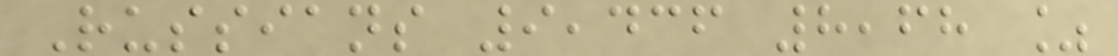Russians 9,436 8,68 %
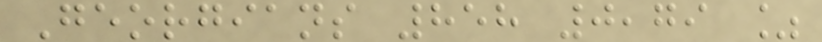Georgians 858 0,79 %
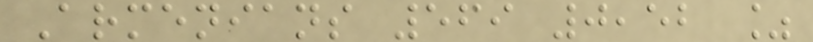Armenians 569 0,52 %
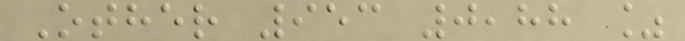Other 953 0,88 %
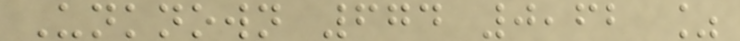Unknown 674 0,62 %
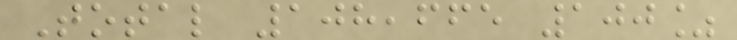Total 108,665 100%
